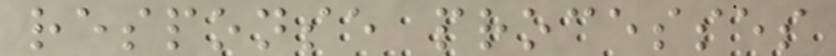response processes
